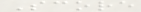Score
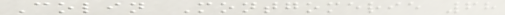Colin Montgomerie 68
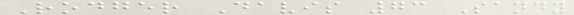Rodger Davis 73 Sandy
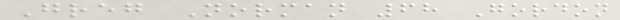Greg Norman 68 Gordon
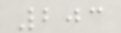203
